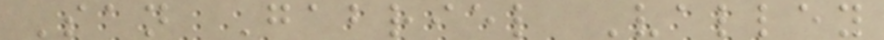San Gabriel Valley
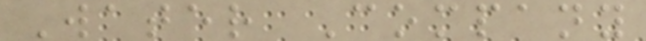Water Company
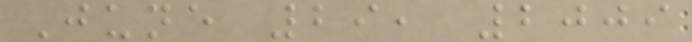June 29, 2009
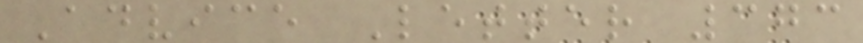Advice Letter 373
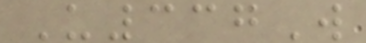U337W
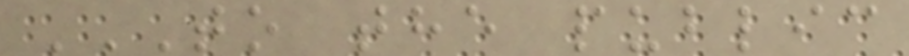TO THE PUBLIC
